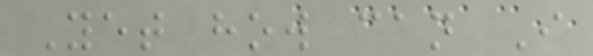Yet how can I
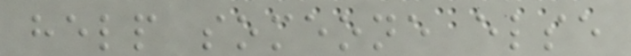help someone else
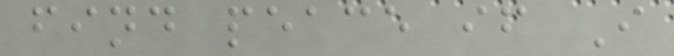find peace if I
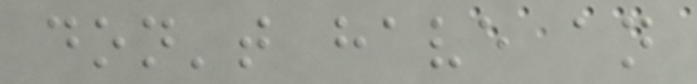don't have an
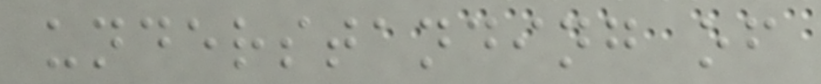understanding of
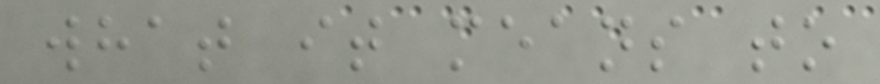what it means to
